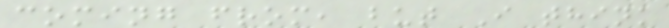coming from, but I think
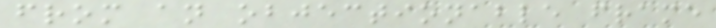from an objectionable frame
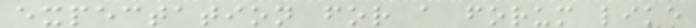expectation for a forum like
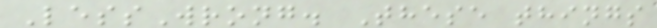LessWrong. These things
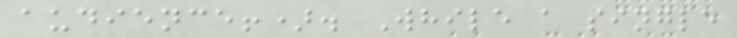audience!). While a single
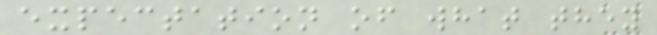expectation of what they
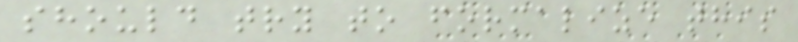should try to formalize this
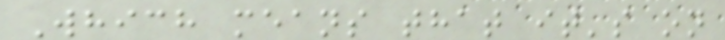Which means that it's on
